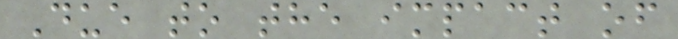Due to the impact of
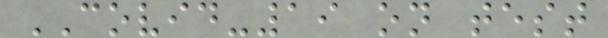COVID-19 on test
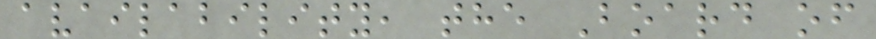availability, the Board of
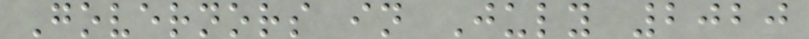Governors in July 2020
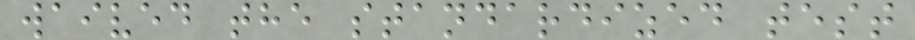waived the standardized test
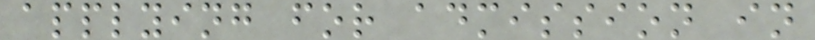applying for admission in
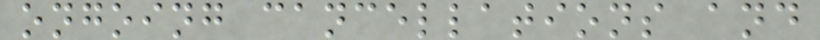ongoing cancellations and
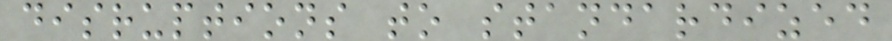disruptions to standardized
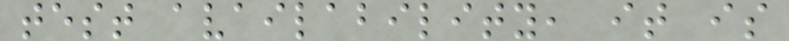test availability, it is
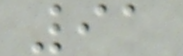91
